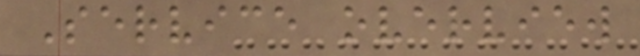Service overview
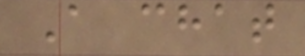A chat
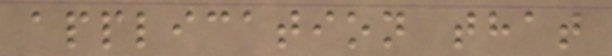application that
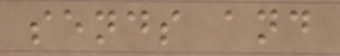sends and
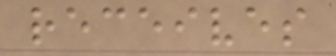receives
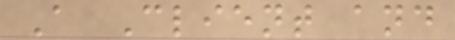A Client and
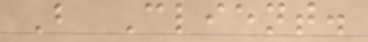B Client.
